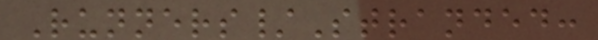Runners/Stranded:
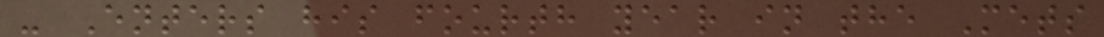- Enters his fourth year in the Mets
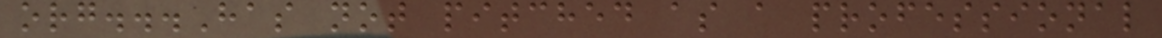org...Has not pitched as a professional
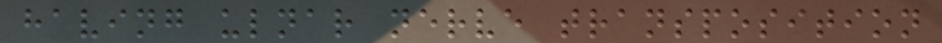having ulnar nerve transposition
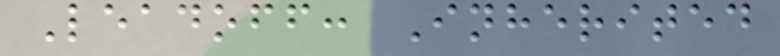Leadoff: Inherited
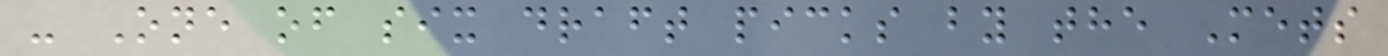- One of six draft picks by the Mets
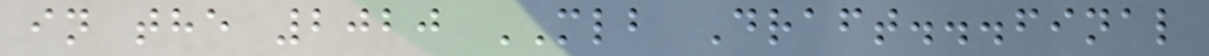in the 2020 MLB Draft...final
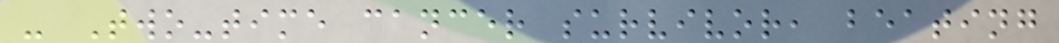- Two-time cancer survivor, beating
